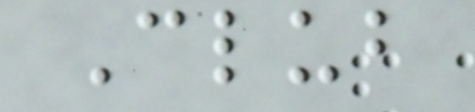Club
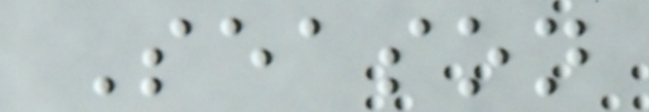Season
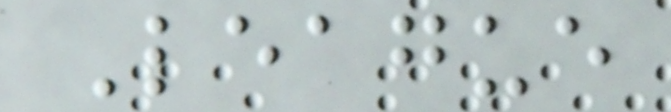League
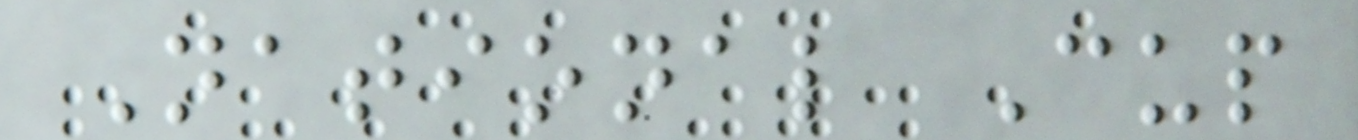National Cup
